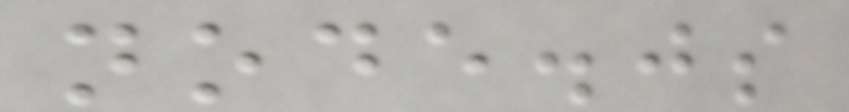node.js
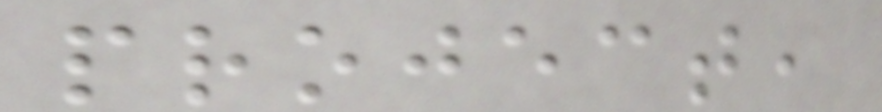project,
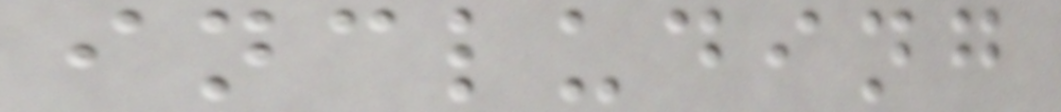including
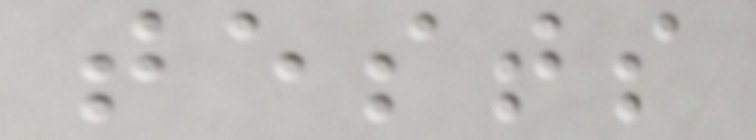tests
